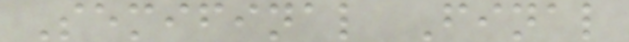Semifinal Final
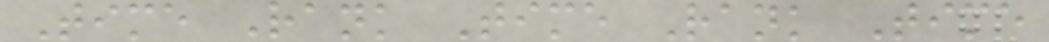Time Rank Time Rank Time
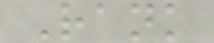Rank
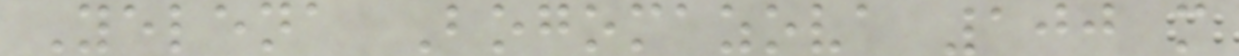Yelena Bogomazova 100 m
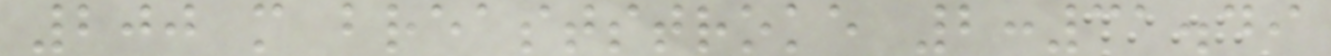200 m breaststroke 2:31.49
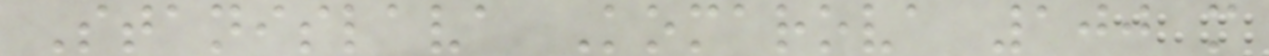Stanislava Komarova 100 m
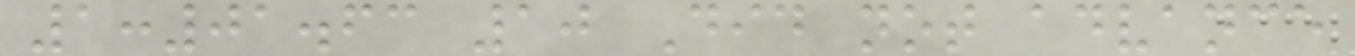1:01.63 10 Did not advance
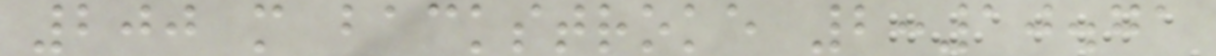200 m backstroke 2:10.71
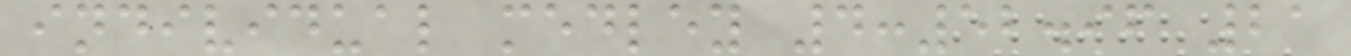individual medley 4:52.96 21
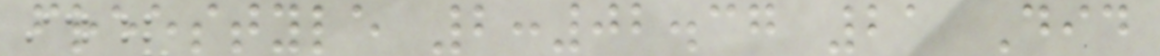freestyle 2:02.37 21 Did
